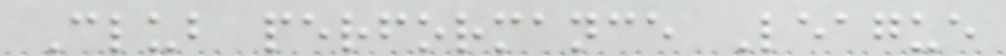Club performance League
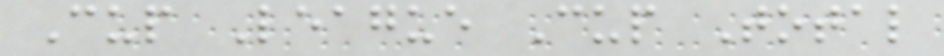Cup League Cup Total
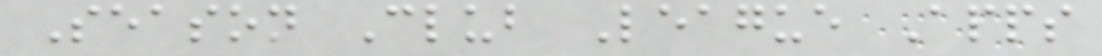Season Club League Apps
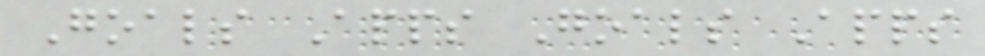Goals Apps Goals Apps
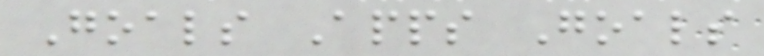Goals Apps Goals
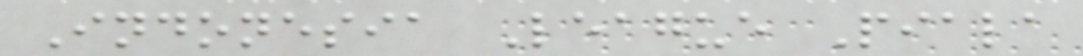Indonesia League Piala
